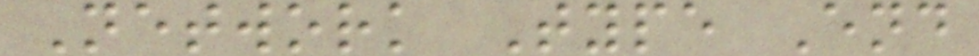Network Type End
